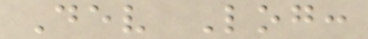Dev Log:
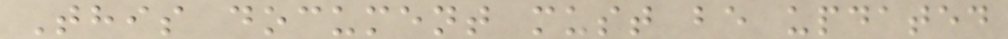This document must be updated
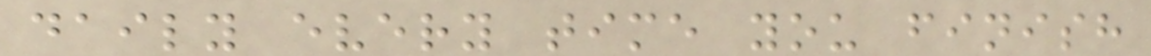daily every time you finish
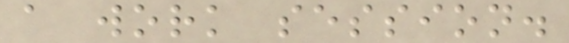a work session.
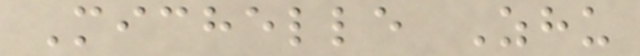Michelle Zhu
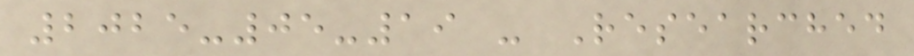2025-05-19 - Researched
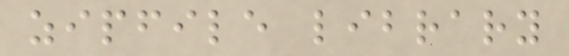zipfile library
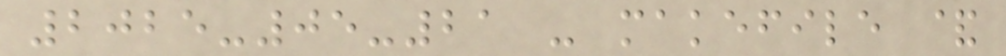2025-05-21 - makefile &
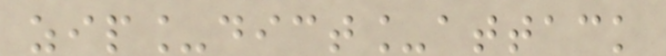zip_dict_attack
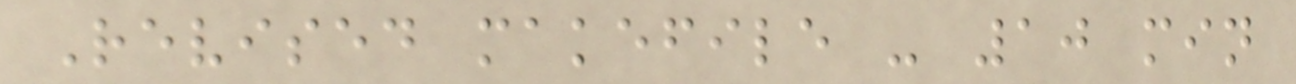Revised makefile - 10 min
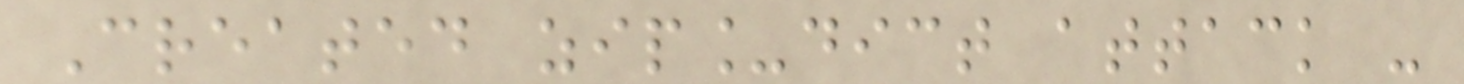Created zip_dict attack -
